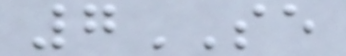7SE
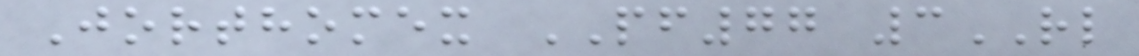Jorthomex PF77 3RL
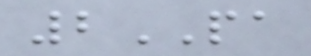2PA
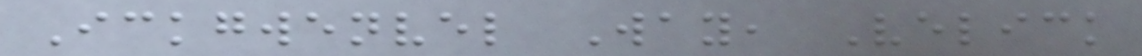Ickgwenvel Way, Velick
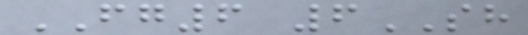FG6 6SH
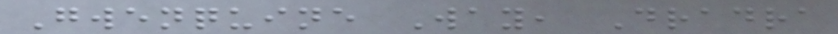Gwenquine Way, Dradra
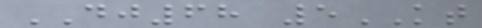DJ68 5KT
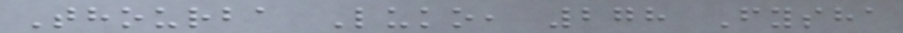Thourba Luko, 278 Fysha
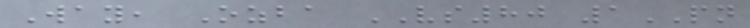Way, Ozba VS80 1PN
